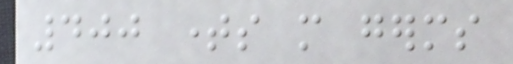400 times more germs
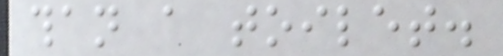than a toilet.
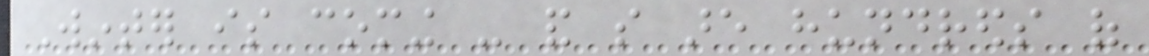Winter is coming - and so are hundreds of
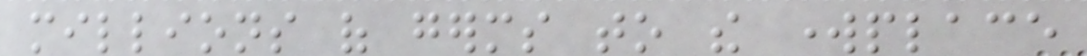millions of germs to the workplace
